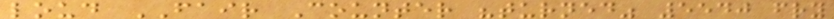loud FAIR Counter "turned" 5540 fry
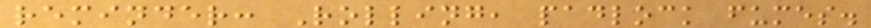reminder: Rolling, padlock fumes.
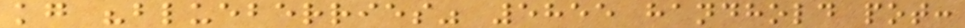kg "blueberries" 5855 handhold pot:
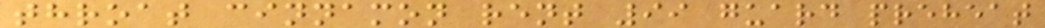throat cinnamon rent 99 guard preheat
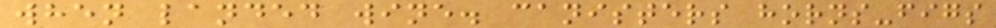when landed wine. canisters horns-figs
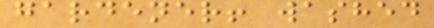gardener! washed
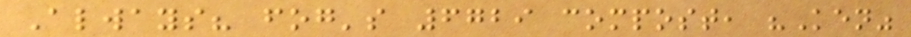Always? fog's 6729 compost, "Ken"
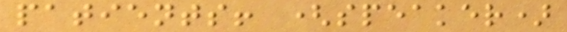patients! (speaker)
